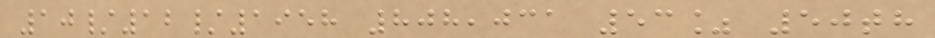10/12/1958 808,031 53% 50th
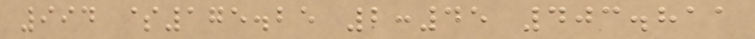994 $175.25 2:45 403.811
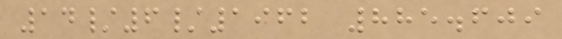14/6/1962 885.609
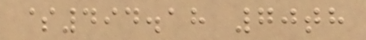$494.18 70th
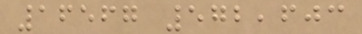16567 572,603
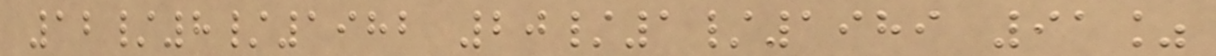12/8/1982 20/1/1989 91%
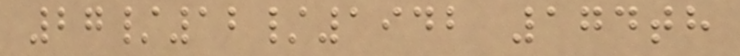27/12/1942 174th
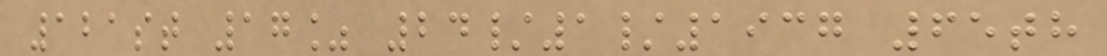121st 17% 24/1/1937 65th
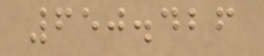650.426
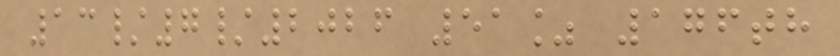13/7/2026 51% 176th
